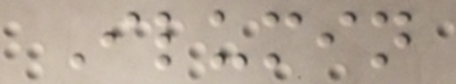Ilumin
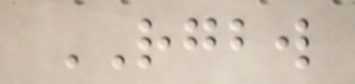RGBW
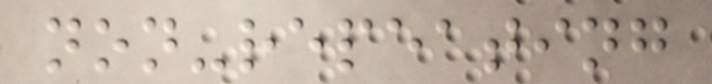non-repeating
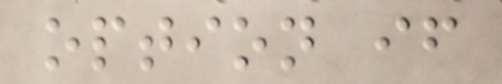option if
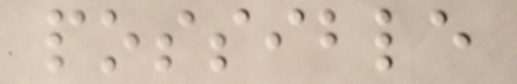possible
